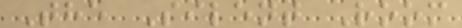The Silent Room
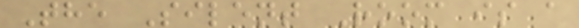The Silent Room is a
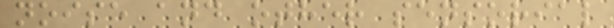noise and other sensorial
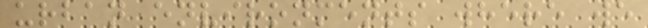urban environments where we
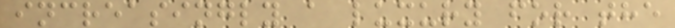increasingly a luxury for the
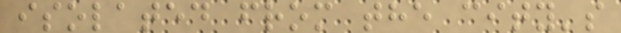isolated from the city's
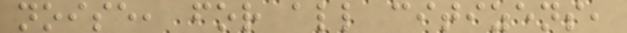noise, for all citizens,
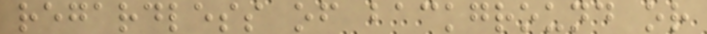regardless of background or
